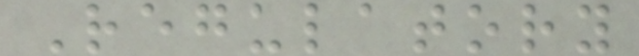Regulatory
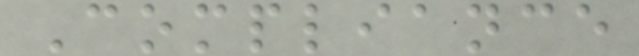Compliance
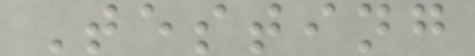Testing
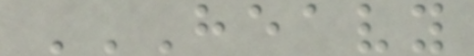HEAVY
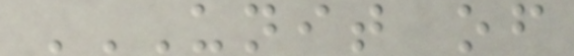UNIT OF
